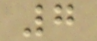7
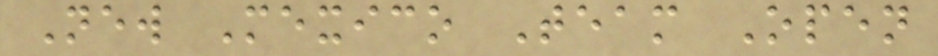New Mexico Team Open
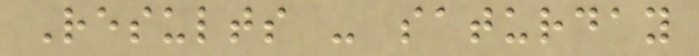Results - saturday
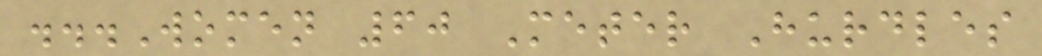...Women 60 Meter Hurdles
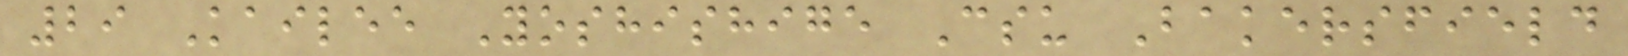29 Kailee Yoshishige Csu Bakersfield
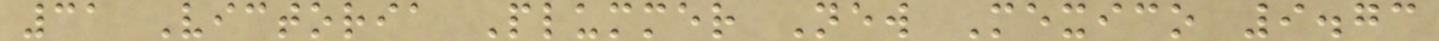31 Victoria Plummer New Mexico 9.73
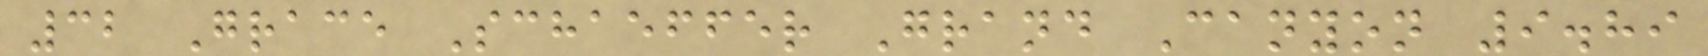32 Grace Schaeffer Grand Canyon 9.89
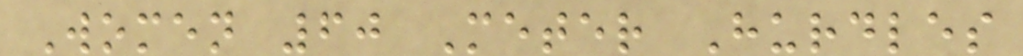Women 60 Meter Hurdles
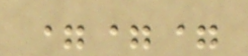===
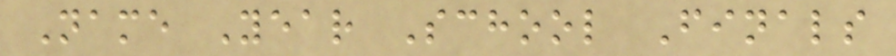Name Year School Finals
